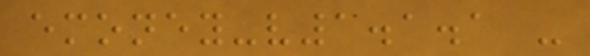emoney-v1.1.1 -
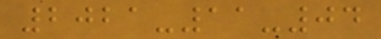2021-11-04
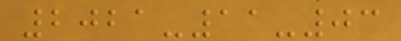2021-11-03
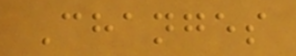Changes
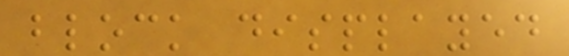block displayed
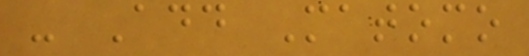- Add Matomo
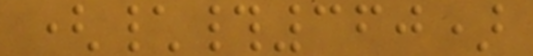(\#360)
